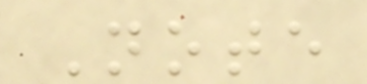Note
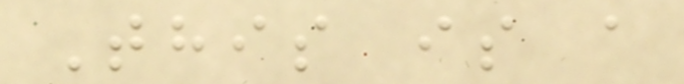This is a
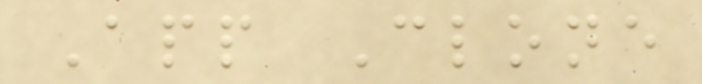App Clone
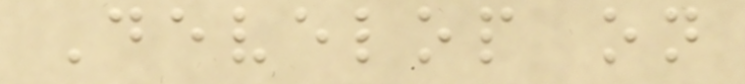Develop on
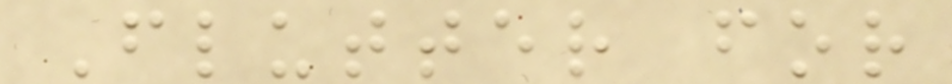Flutter for
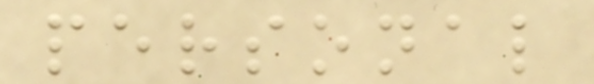personal
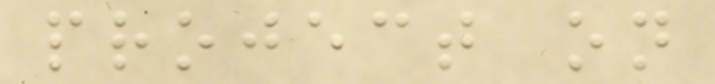project on
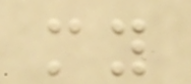my
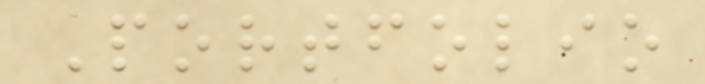Portfolio
